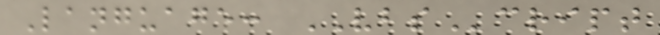Language: VBScript
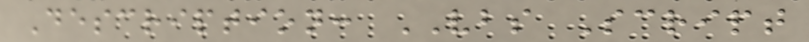Description: VBS Script
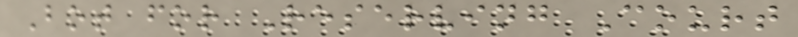Bot for Reserving Court
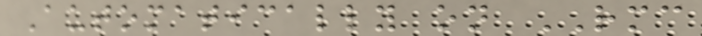Automatically on RMC
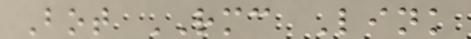Bot RMC Link
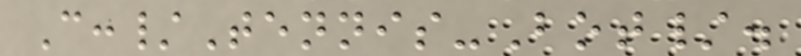C:/Tennis-Bot/.
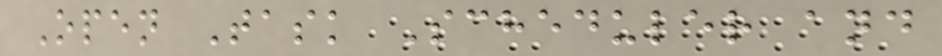Open Task Scheduler and
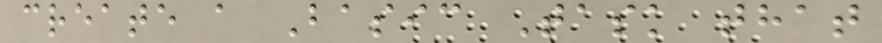create a Basic Task that
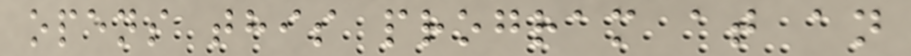opens this program at an
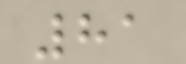81
